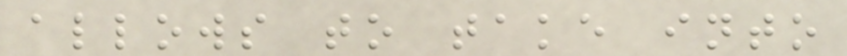allows to take into
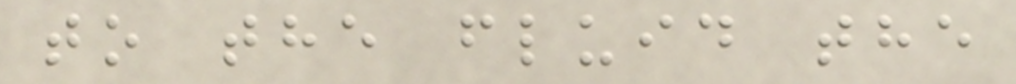to the fluid the
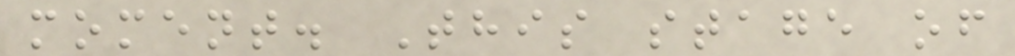moment. This stage of
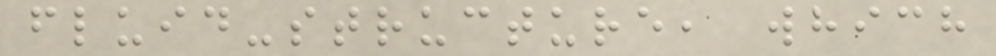fluid-structure, which
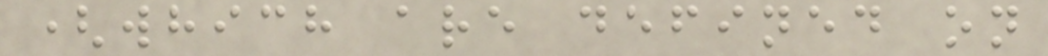(which are defined on
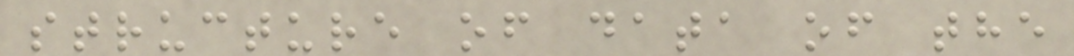structure of data of the
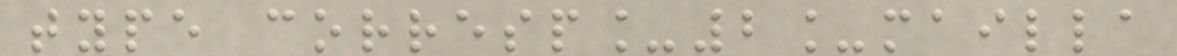type corresp_2_mailla
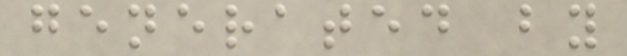generated by
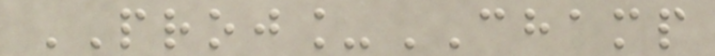PROJ_CHAMP
